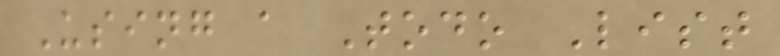Using a Todo List
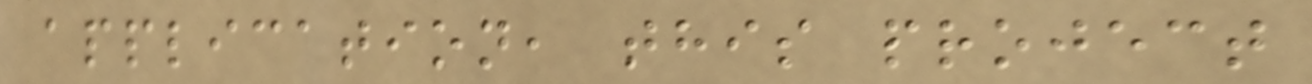application, this project
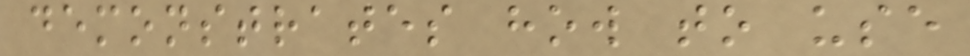demonstrates how to use
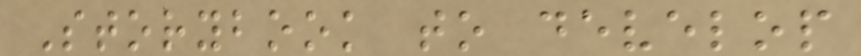Storybook to develop
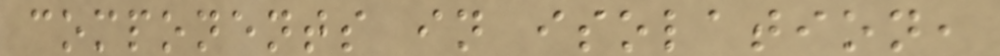components in isolation,
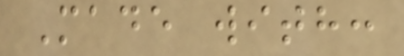Made with:
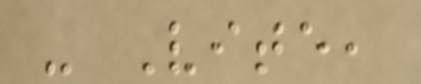- Vite,
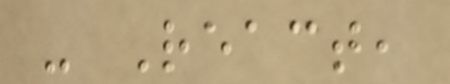- React,
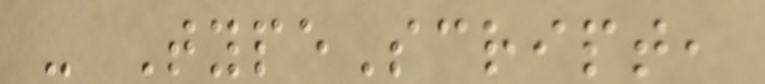- TypeScript,
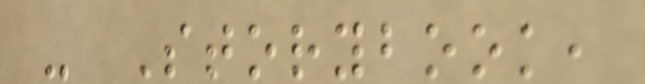- Storybook,
